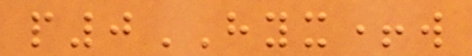p0HYX+w
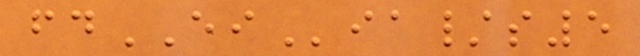fdEIia/s5
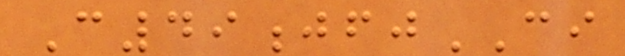C49jfjCI
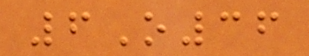6O36
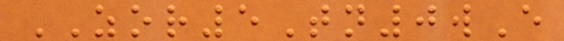ZOR5Tn0wE
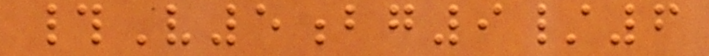#V5bg9/6
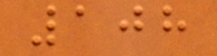108
